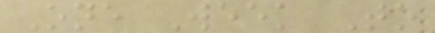One Week To
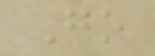Go
